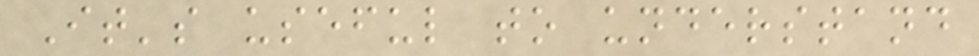It's useful to understand
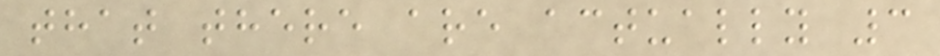that there are actually 3
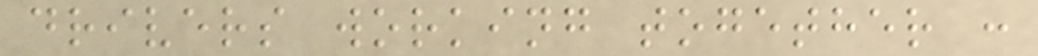drivers working together :
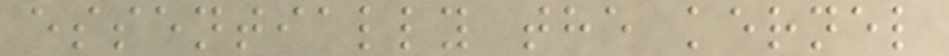essentially the kernel
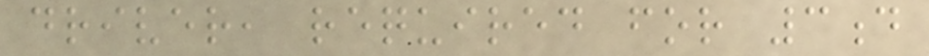driver, required for 3d
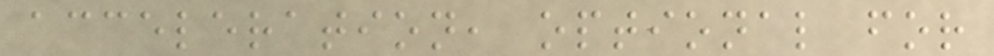acceleration, optional for
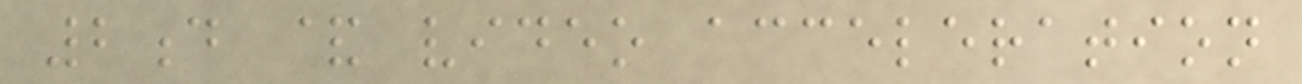2d & video acceleration
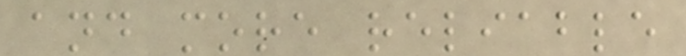and more reliable
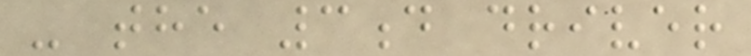- the 3d driver
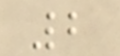2
